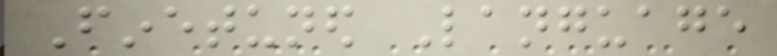Finetuned Language
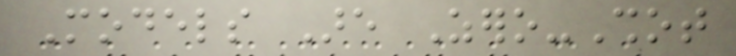Models Are Zero-Shot
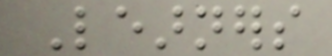Learners
